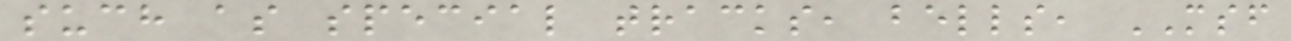such as special tracks, bells, MSF
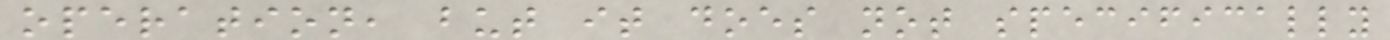operation, but it does not specifically
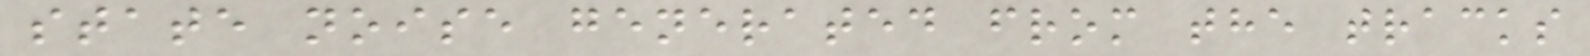state noise generated from the tracks
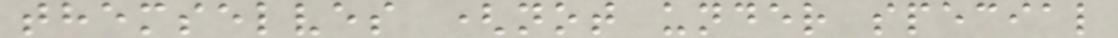themselves (not under special
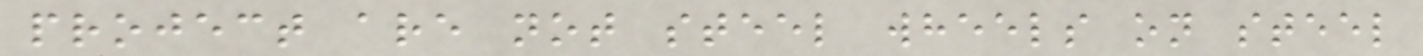project are not steel wheels on steel
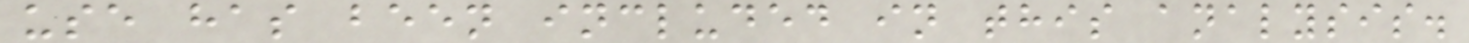use has been included in this analysis.
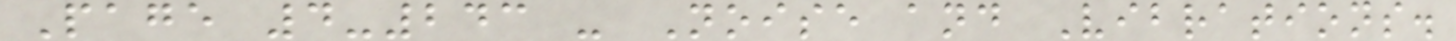Page 4-243 - Noise and Vibrations.
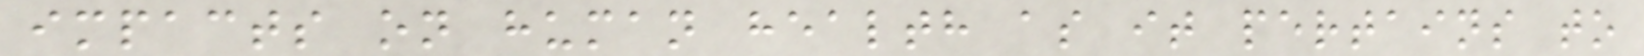impacts on human health as it pertains to
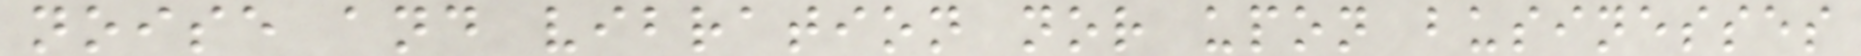noise and vibration nor upon businesses
